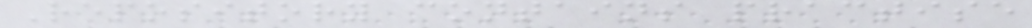Repository contains practise
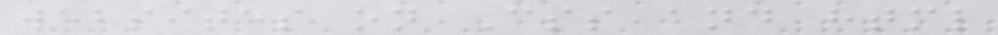websites on Css and html
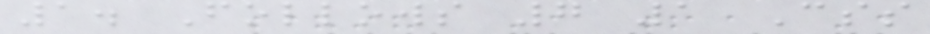1. Follows 7 1 Css
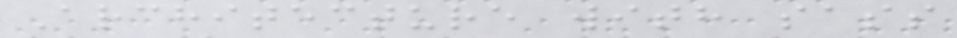Architecture with sass
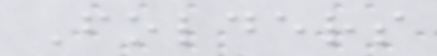Folders
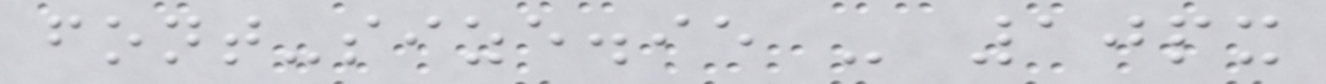font-size.ie - 10px
